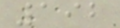192
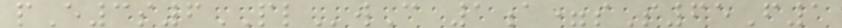pE3s6PLwC 1a=sS65F1
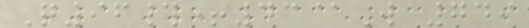Q96#+43@W 749
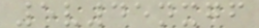5v45nxgf
